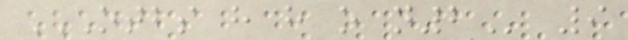OTBS H H O N2 9
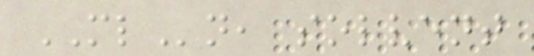MLn, solvent
